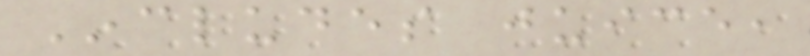Includes juice,
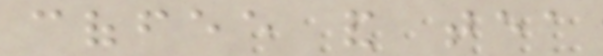coffee and tea
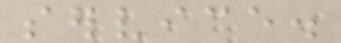service.
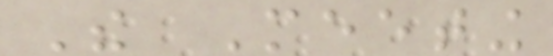The Meeting
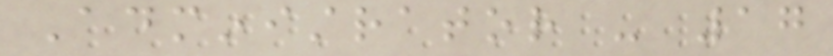Administrator - 17
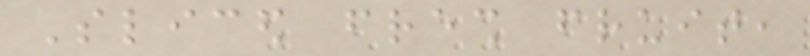Sliced fresh fruit,
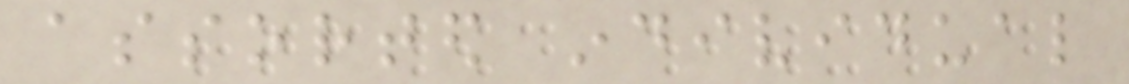assorted individual
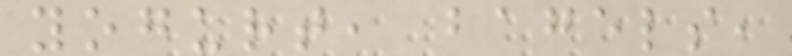yogurt, bagels,
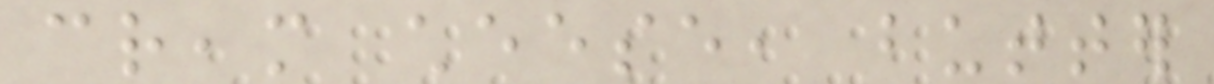cream cheese, butter
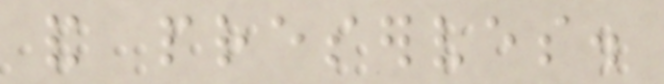and preserves.
